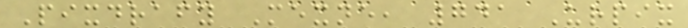Pixdrafy Mexne, 741 Urpix
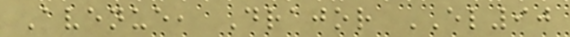Avenue, Drajor EL90
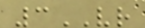3VR
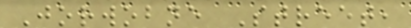Jorwobne Street,
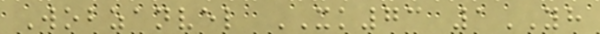Wobzanvel XK73 1YH
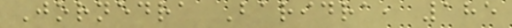Jornedra Baridra, 185
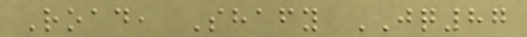Road, Shafy JQ87
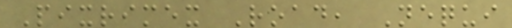Pixrimex Road, Nequi
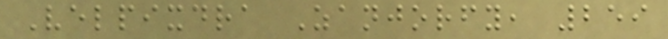Velpixdra Zanjorfy, 259
